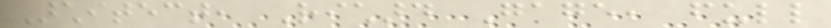Architect, Richard Gage, full
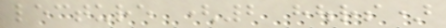lecture (2 hours)
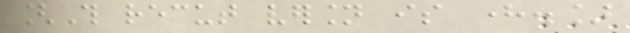[This recut version is here.]
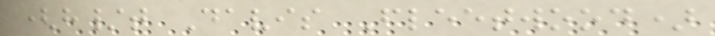(h/t Davis Fleetwood)
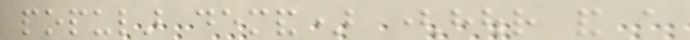popular demand) (hour and a
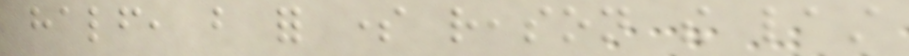half, but for some reason the last
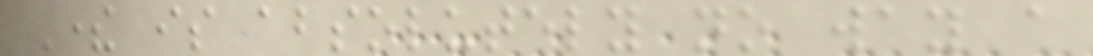There is absolutely no way a
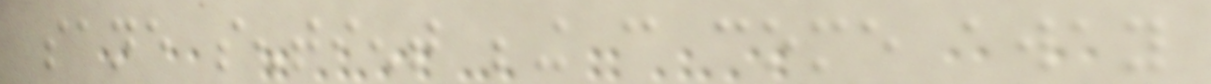sane sentient being can come away
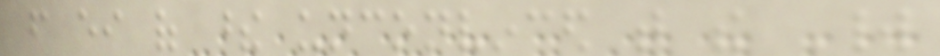from either of these unconvinced that the World
